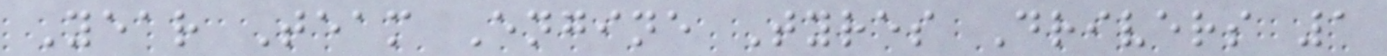Year Team Engine Tyres Drivers 1
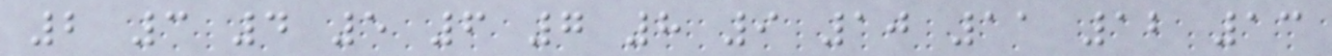2 3 4 5 6 7 8 9 10 11 12 13
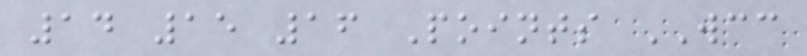14 15 16 Points WCC
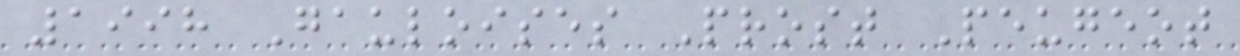1998 Gauloises Prost Peugeot
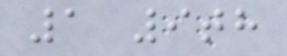1 9th
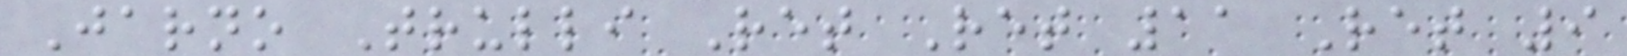Jarno Trulli Ret Ret 11 Ret 9
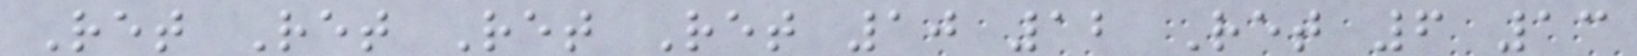Ret Ret Ret Ret 10 12 Ret 6 13
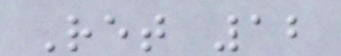Ret 12
